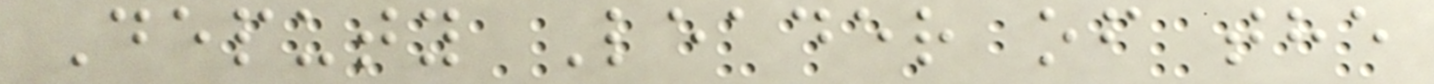Deputy Leader of the
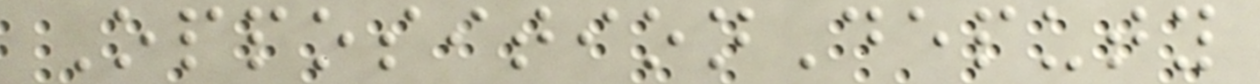OppositionDeputy
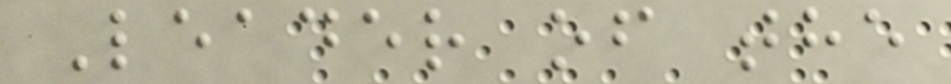Leader of the
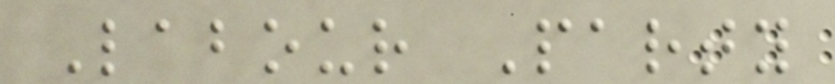Labour Party
